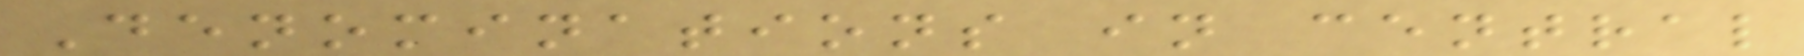Denominations in central
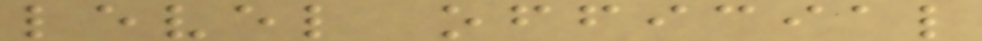level official
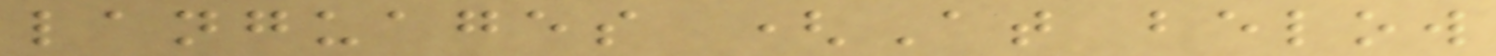languages (At below
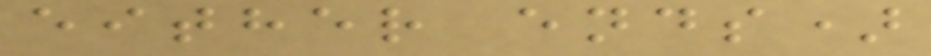either ends)
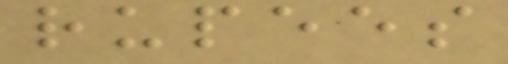rupees
